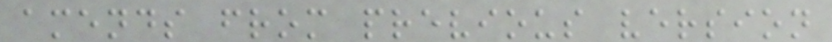amends from previous version
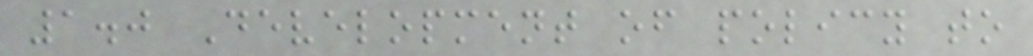1.0 Development of policy to
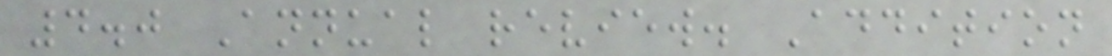4.0 Annual review. Addition
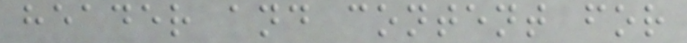header and content for
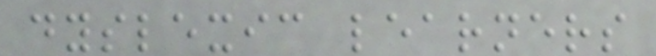dyslexic learners
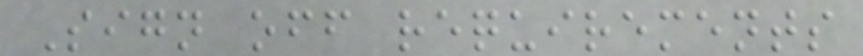Sign off requirements
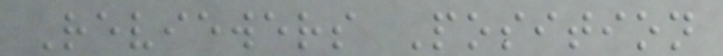Reviewers Position
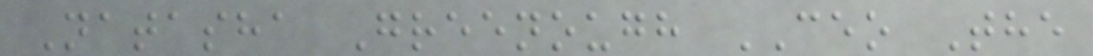Natasha Greenough CEO The
